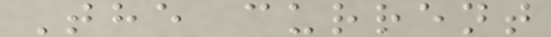The current
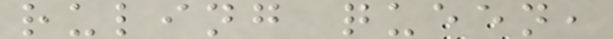ruling queen,
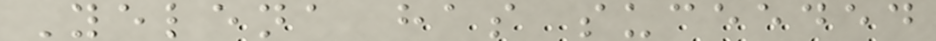Yelena has suceeded
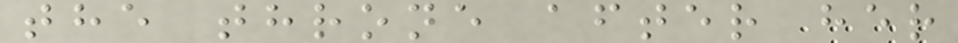the throne after her
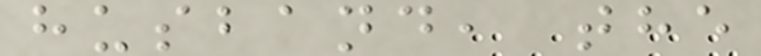husband, the
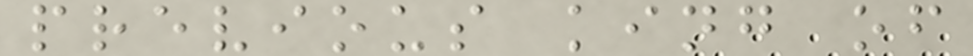previous king of
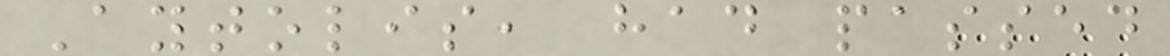Aytolis, had passed
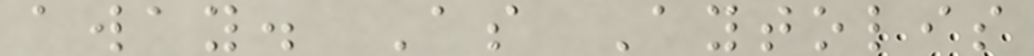away. As Aytolis
